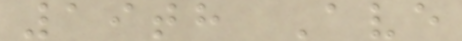19th Ave
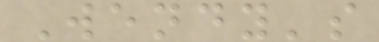Wendy's
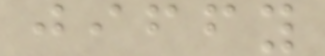jiffy
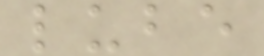lube
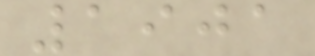1901
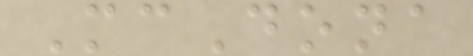McDona
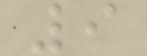9
